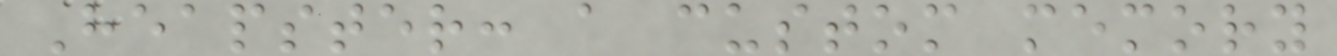Heapster: a custom memory
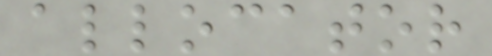allocator
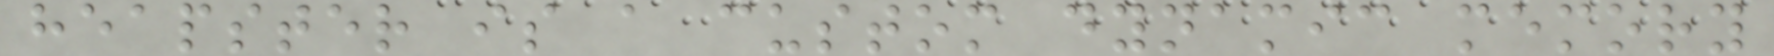heapster is a custom dynamic memory
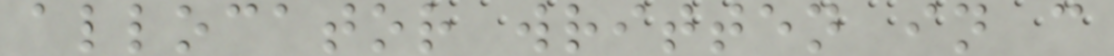allocator written in c
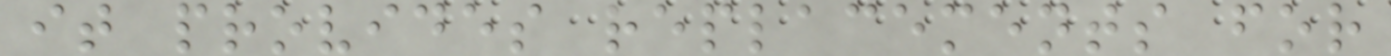it provides replacements for
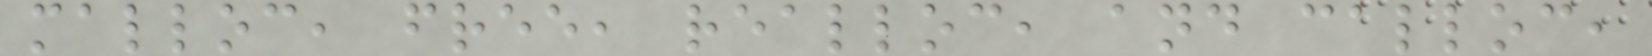malloc, free, realloc, and calloc,
